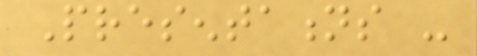Presentations -
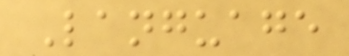Language
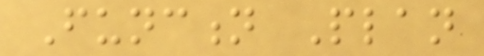Function Plan
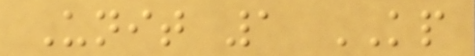Unit 1 KP
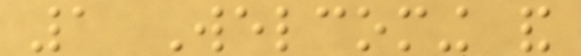1 Welcoming and
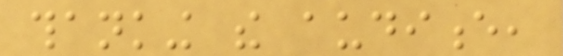thanking the audience,
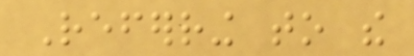Referring to the
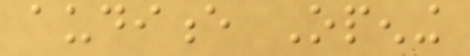audience Opening
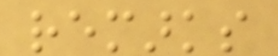remarks
